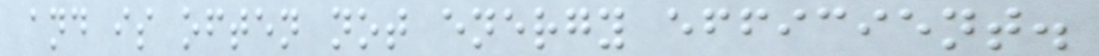and is often not energy efficient.
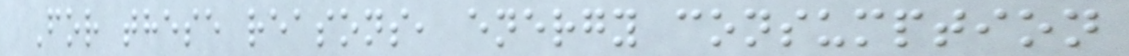For these reasons, energy consumption
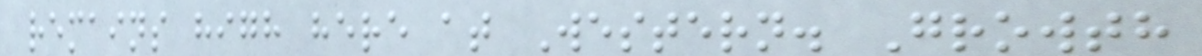remains high here at Western. Growth
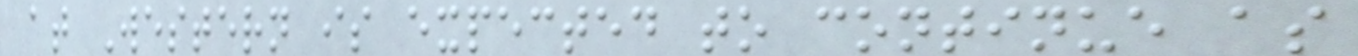at Western is expected to continue as
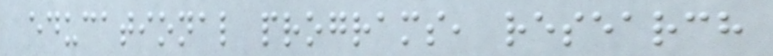educational programs, research
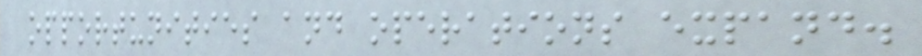opportunities and operations expand.
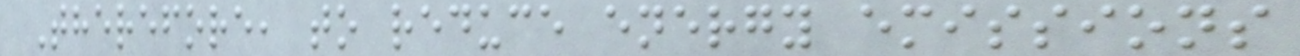Therefore, to reduce energy emissions
